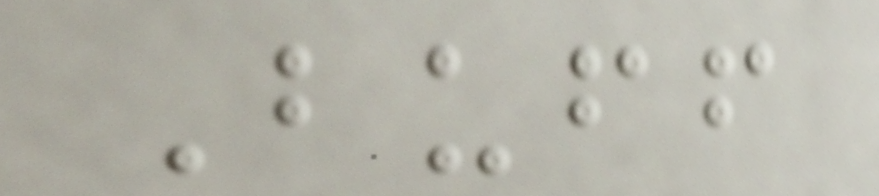Buff
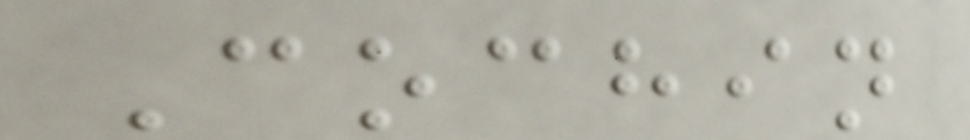Cochin
